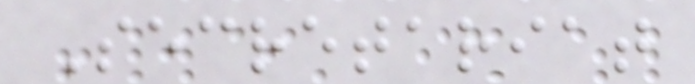Secretariat
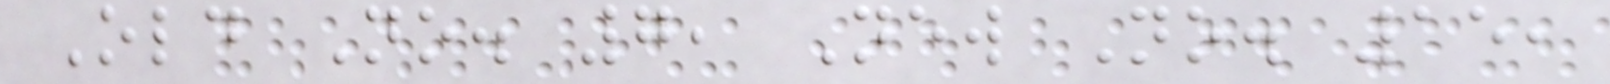Old No. 7, New No. 15,
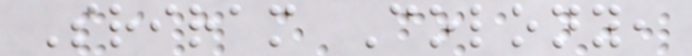Sriram Colony,
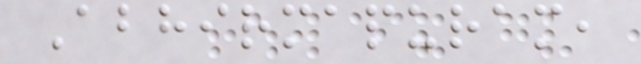Abhirmapuram,
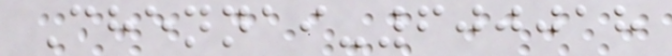Chennai-600018
